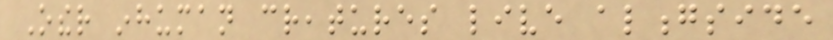Other inhuman creatures live alongside
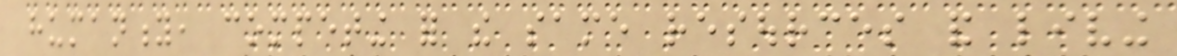humanity, competing for the same resources and living
